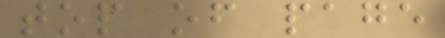top of page
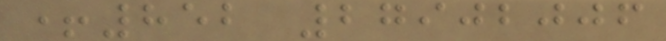+852 27902006
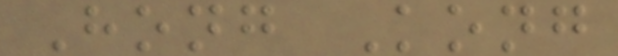Hong Kong
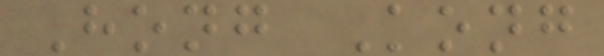Hong Kong
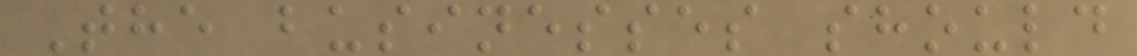The businesses should
